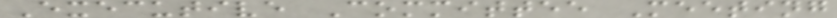Executive Committee Meeting
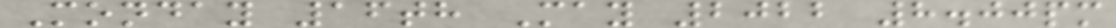Monday 16th May 2022 8.00pm
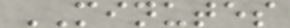MINUTES
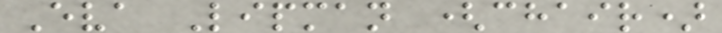Eva Lipman (chair)
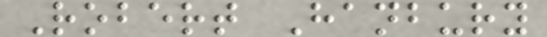Robert Hanbury
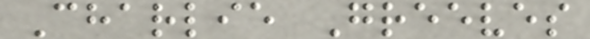Charlie Greeves
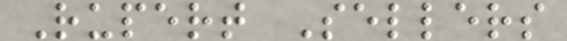Rupert Sellers
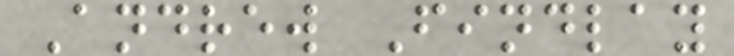Andrew Findlay
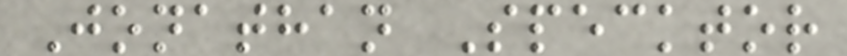Jonathan Specktor
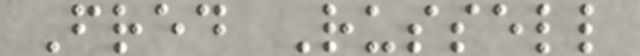Fred Russell
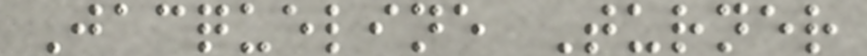Jacqueline Turner
